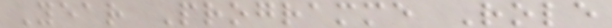Year Programme Role
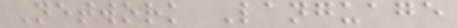Network Language
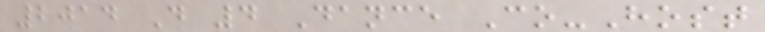2014 D 4 Dance Co-Host
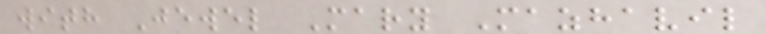with Jewel Mary Mazhavil
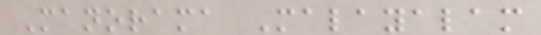Manorama Malayalam
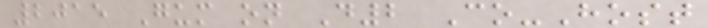2015 Gum on D2 Co-Host
